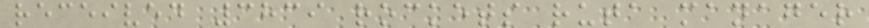received 3839 rockets ruta manager
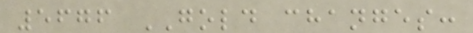5676 GOLD changes:
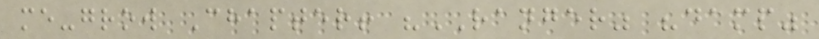me-grow Chapter! "RANGER" "damp"
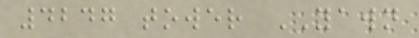4247 tower YAWN
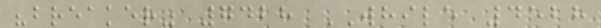"breaker" 7428 WHILE 4528
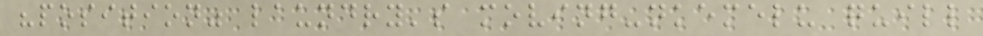"position" laundry's moving-nkemelu quill
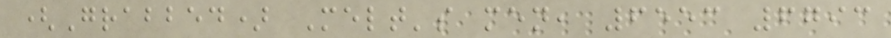(Grabbed) Melt's men, 6553 6793
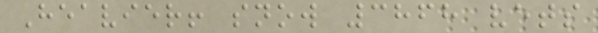Heavier! snow 3868 vets
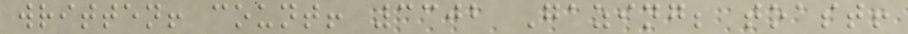written! count! 3302 Gazing; toast!
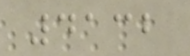4132
